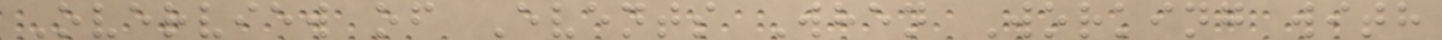Overview of Events When Working with
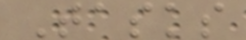Tasks
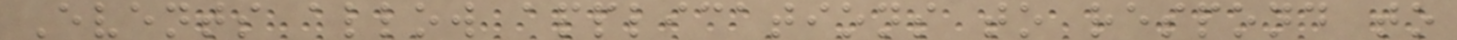Events allow applications to respond to
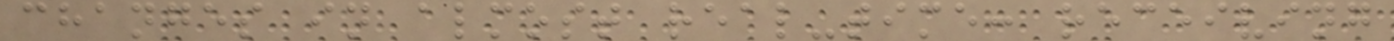changes in almost real-time: receiving
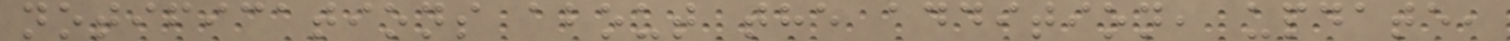notifications about the addition, update,
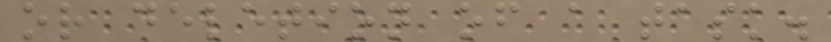or deletion of a task.
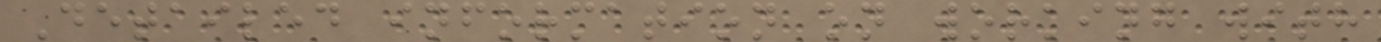Detailed information on working with
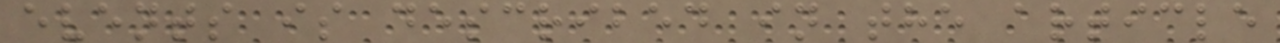events is described in the article
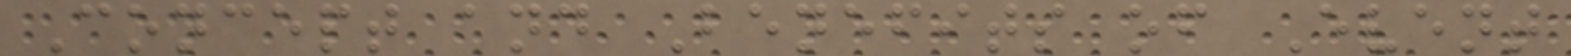Concept and Benefits of Event
